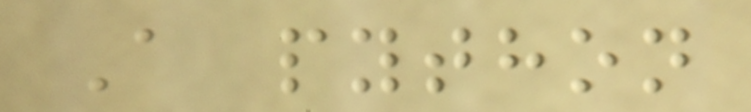A python
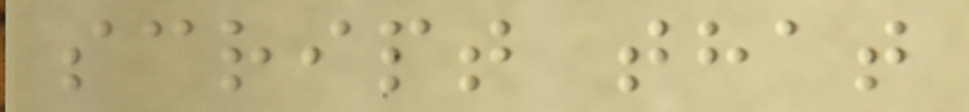script that
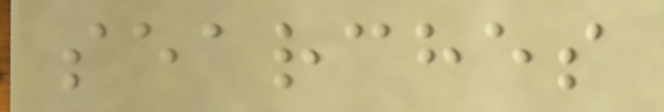searches
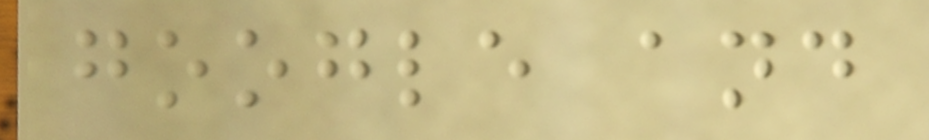google and
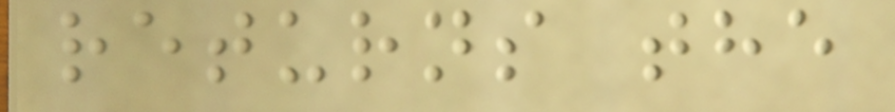returns the
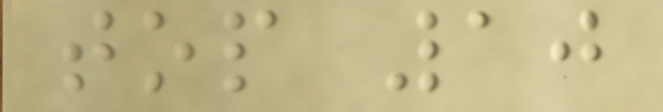top 10
